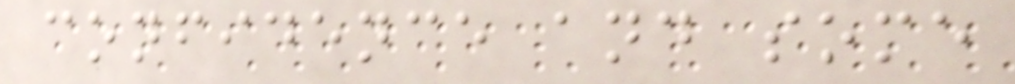confidence and some
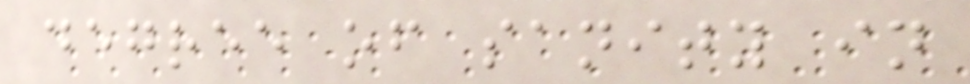degree of sanity in
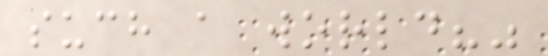such a world?"
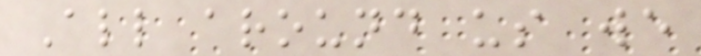All around us we
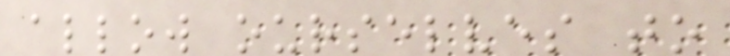allow ourselves to
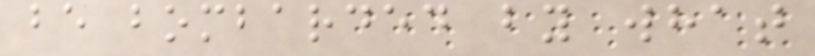be bombarded by what
